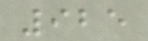925
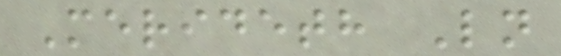Merideth Ln
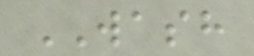WASH
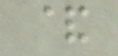&
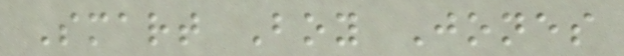Smart Boy Jones
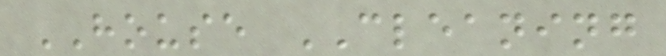HOUSE CLEANING
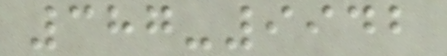387-9942
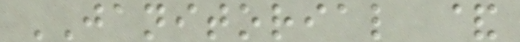JANITORIAL &
